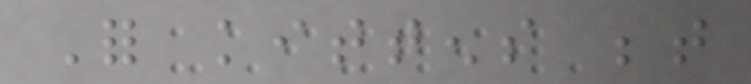For kittens between
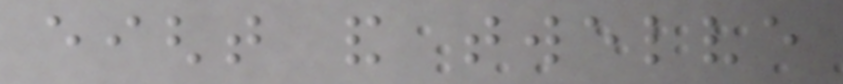eight and twelve
